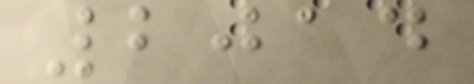2014
